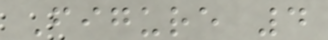Figure 4
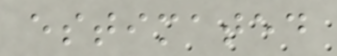estimated
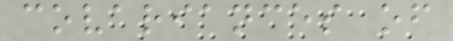covariances of
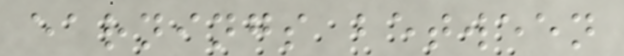earnings between
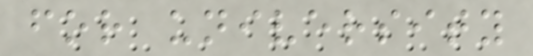for university
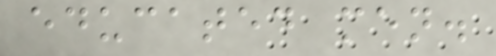educated men.
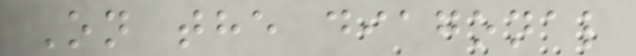On the diagonal
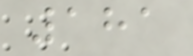181
